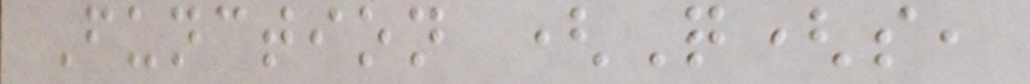Function (Q(s,
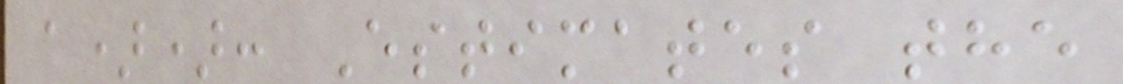a)): Estimates the
